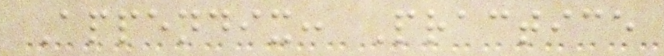Appendix: Practice
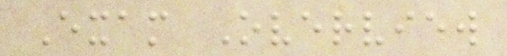Exam Overview
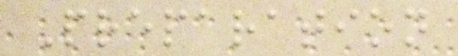Preparation
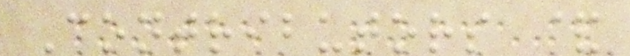Contributors &
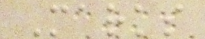Marks
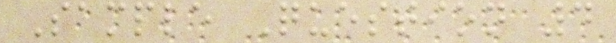Sample Question 4
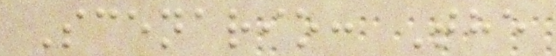Scenario: The
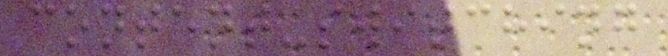content-switching
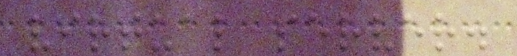virtual server.
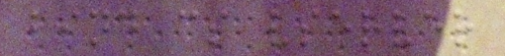bind cs vserver
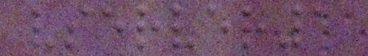vserver1
